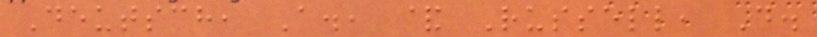Deutsch, A., & Russell, D.
